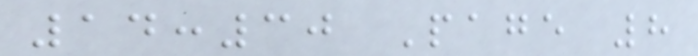14:30 Page 8
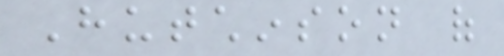Hutchinson of
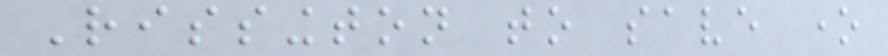Rissington to save one
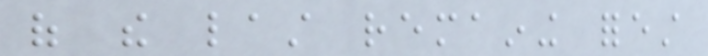of the last remaining forest
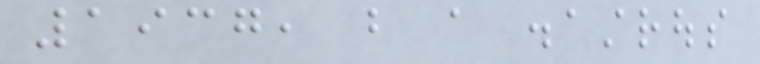1937, but a disastrous
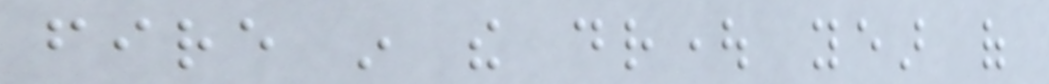fire in the drought year of
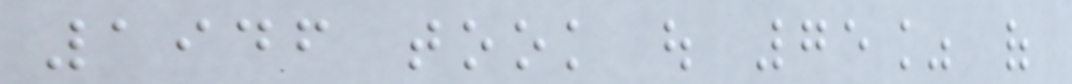1946 took out 75% of
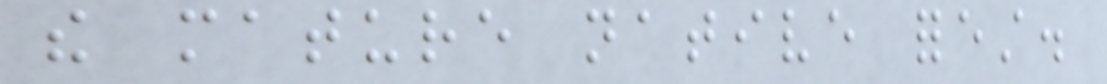the mature native forest.
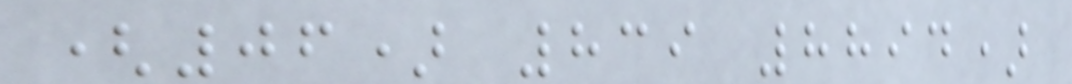(06) 839 8894)
